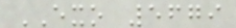EXO 5679
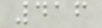416
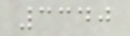3340
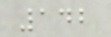142
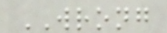WRONG
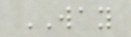WAY
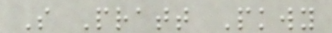S Pratt Pkwy
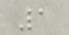1
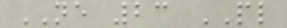NE 23 PL
